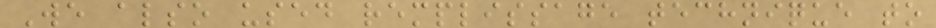We also used remplissage technique to
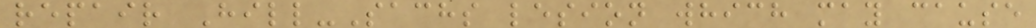repair Hill-Sachs lesion which may cause
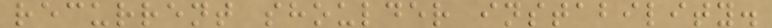recurrent shoulder instability.
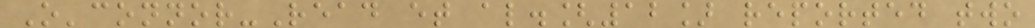O'connor-Read et al.[12] reported two
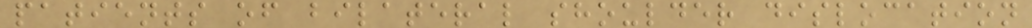patients of bilateral shoulder dislocation
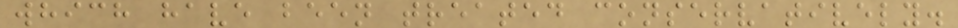which have been treated conservatively.
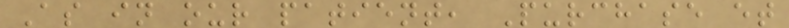As in our patient, Purchase et
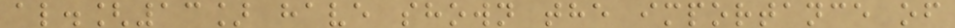al.[13] have shown the importance of
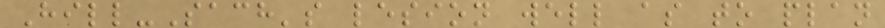Hill-Sach's lesion well as to plan
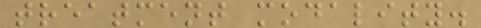treatment modality.
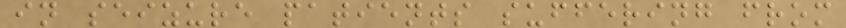in seizure patients suffering from
